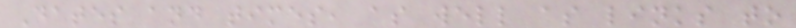Dates and times, as well as links to
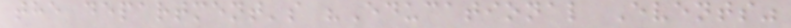the department's "Educational Events"
